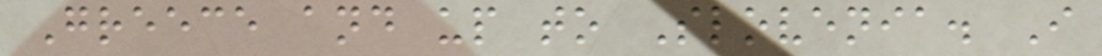Greece and up to Slovenia. I
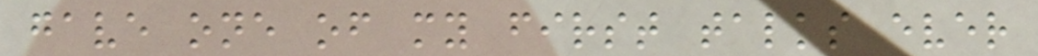gave one of my first talks ever
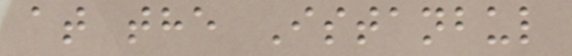at the Istanbul
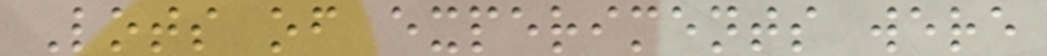Lots of experiments were
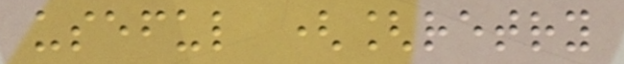useful ([retry
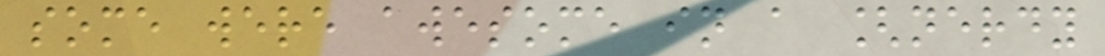some were awesome in a [nerdy
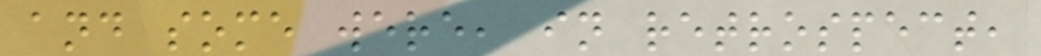and some were, in retrospect,
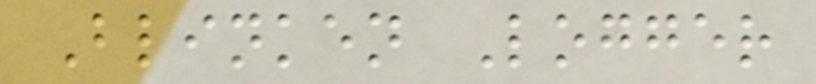Blinken Logger
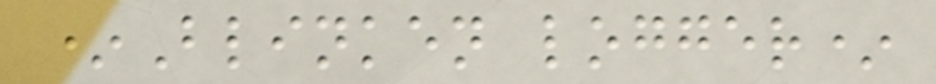*Blinken logger*
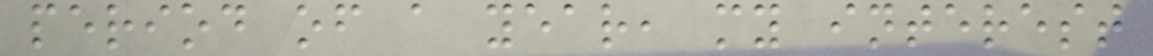period of a year, my interest
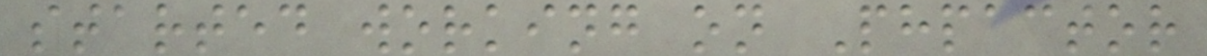started working on Phpactor
